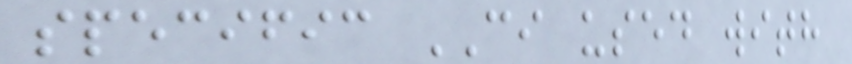specific CI used with
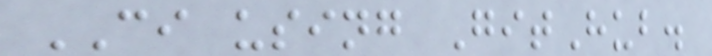CI using GitHub.
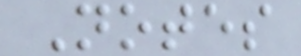Notes
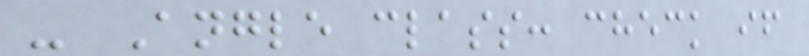- Angle class: check if
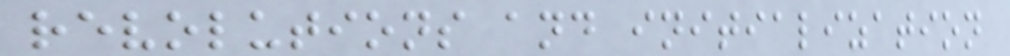revolutions and initialization
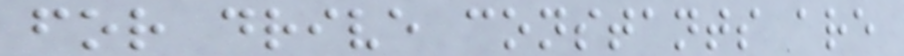for drive constants are
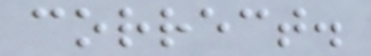correct.
